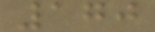170
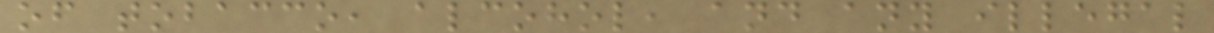of tobacco, alcohol, and any illegal
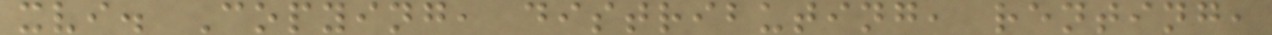xvi. Copying, distributing, renting,
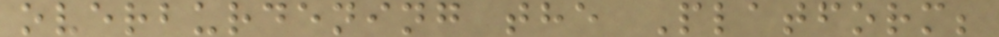overburdening the Platform;
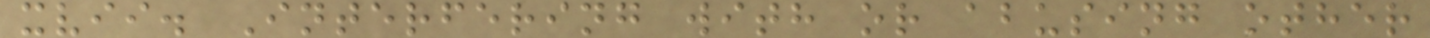xvii. Interfering with or abusing other
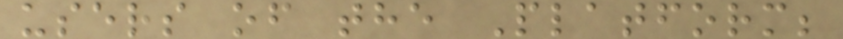users of the Platform;
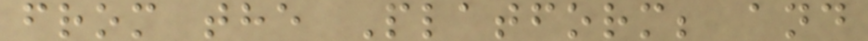from the Platform; and
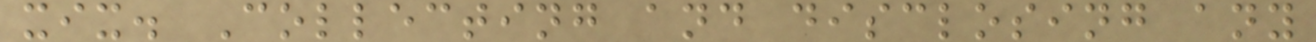xix. Collecting and disclosing any
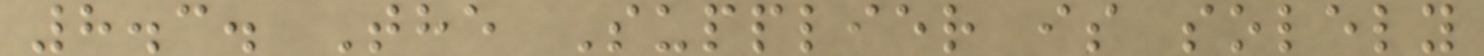8.3. The Supplier is solely
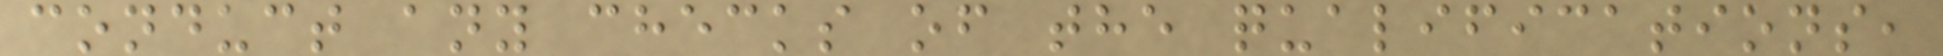conduct any checks of the qualifications,
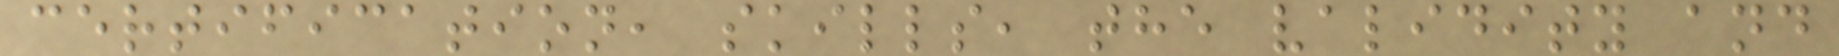certification, skills, the validity and
